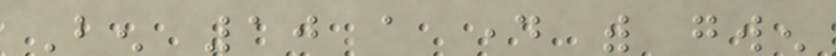Ben 10 a day with gwen
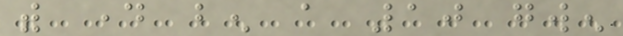with day ben a 10 gwen
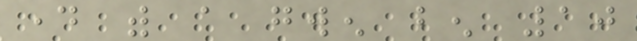day with a gwen ben 10
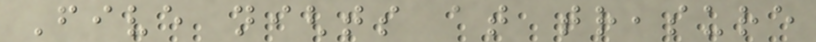Five nights at treasure
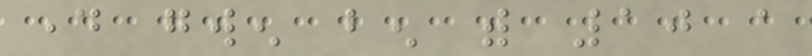day gwen ben with 10 a
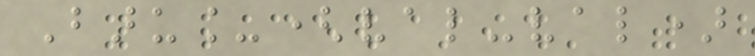Baru_(val-val)
